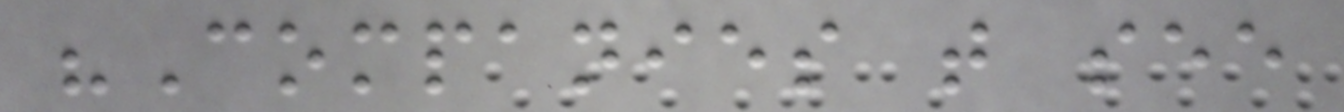"Companies that see
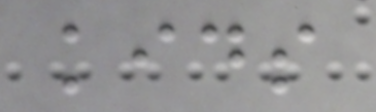kids
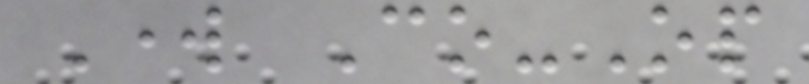Work Co-Op
